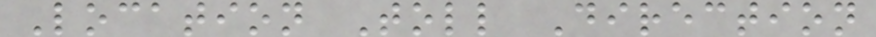Location Toll Direction
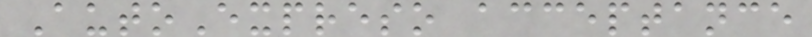AutoExpreso acceptance
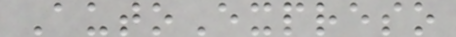AutoExpreso
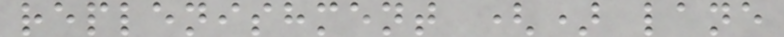replenishment () lane
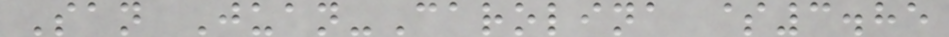San Juan-Carolina $3.85
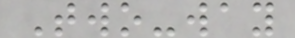Two-way
